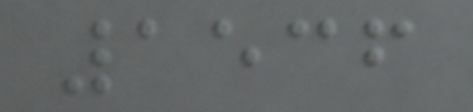1536
